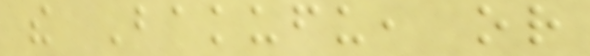the Bakufu, or
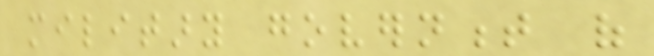military government of
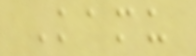Kamu
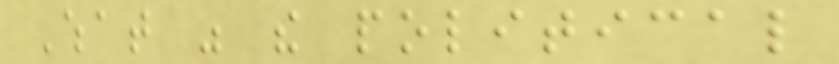What was the political
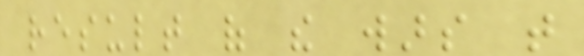result of the wars that
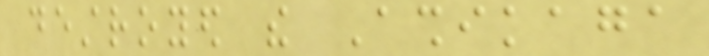destroyed the Ashikaga
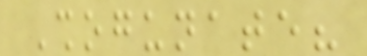Shogunate?
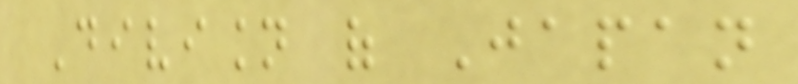Division of Japan
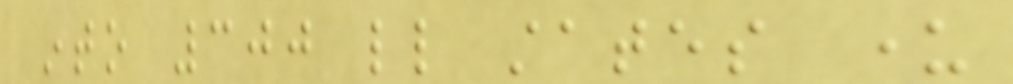into 300 little states under
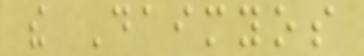the Daimyos
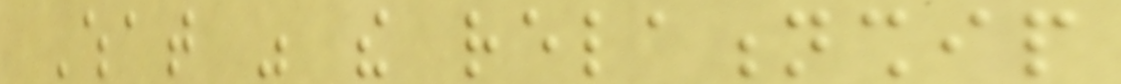What was the relationship
